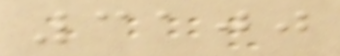3100
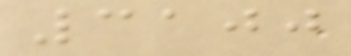3100
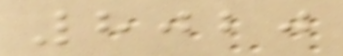8020
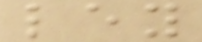ley
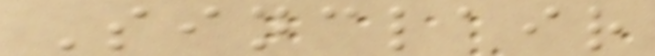Sinclair
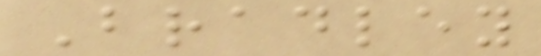Bradley
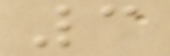3
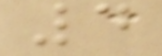4
